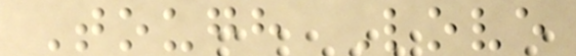Tough Love
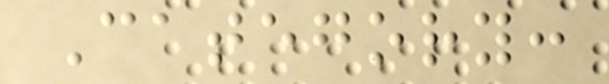Category:
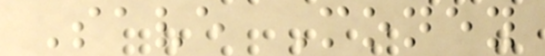Save Money
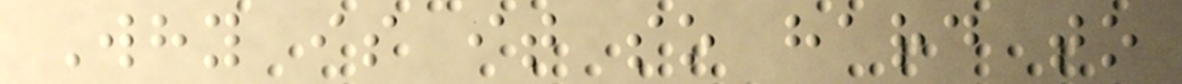Why is it so hard to
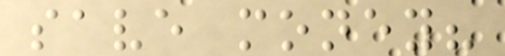save money?
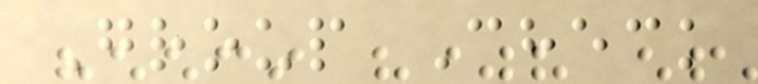Group Check
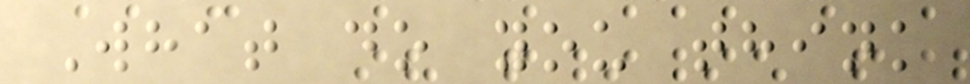What do you think
